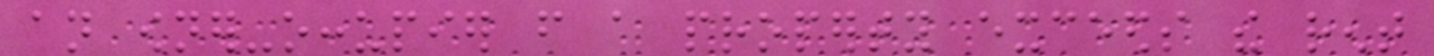an owner-occupier from a property exceeds the rent
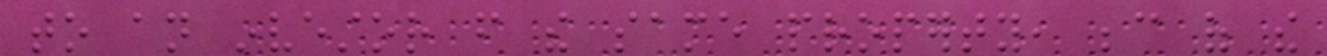to an investor from the same property, because of the
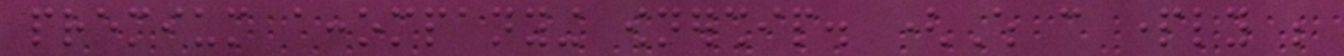premium accompanying ownership. (Which can partly be
